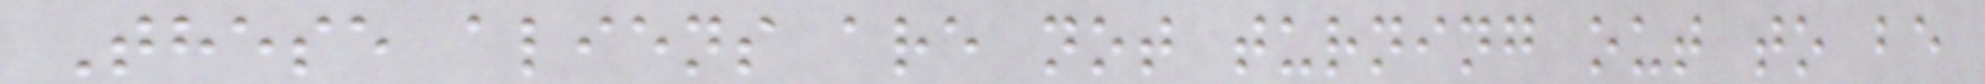These aliens are not turning out to be
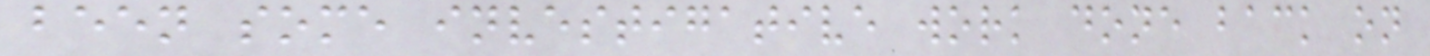been some investigative work done back on
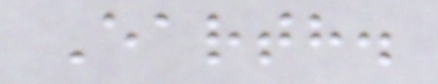Earth.
